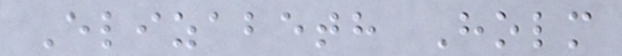Elizabeth Holm
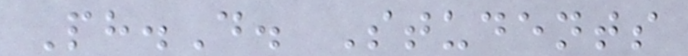Ph.D. Students
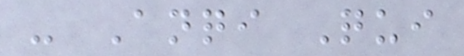- Anqi Qui
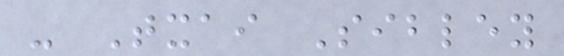- Txai Sibley
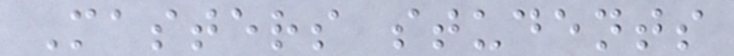Masters students
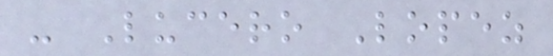- Lucero Lopez
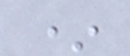*
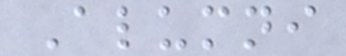Alumni
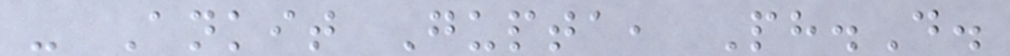- Ankit Gupta, Ph.D.
